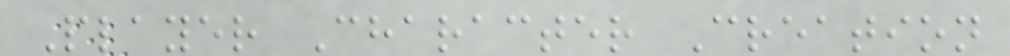Player Character Creation
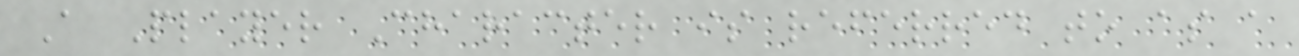A Player Character is referred to as a
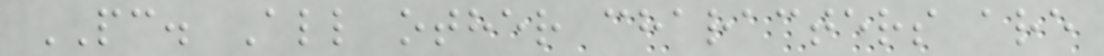PC. All other characters are
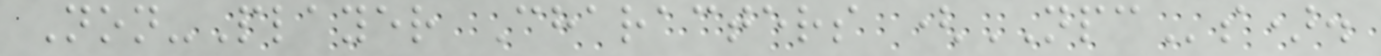Non-Player Characters (NPCs).
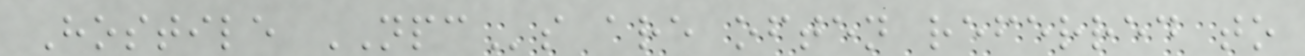Hostile NPCs are often referred to
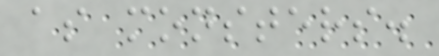as monsters.
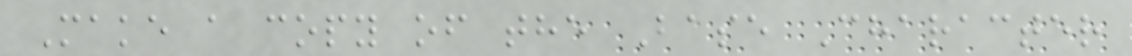Make a copy of the Base Character
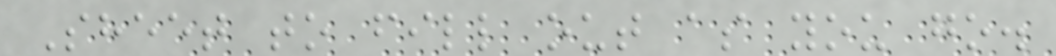Sheet to fill out as you go.
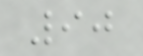90
